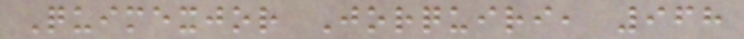Quimexjor Jorquiri, 968
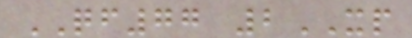QF77 2XP
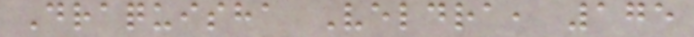Draquisha Veldra, 175
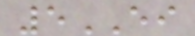5EI
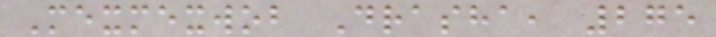Mexmexwob Drasha, 275
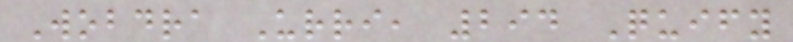Wobdra Urri, 294 Quify
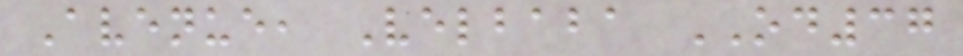Avenue, Velbaba OD37
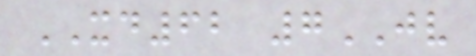XD62 7JV
